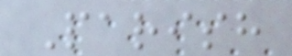Parish
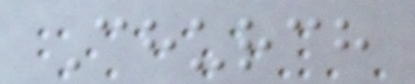Church
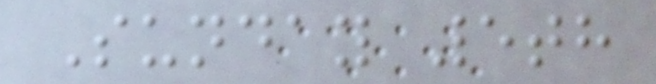Sunday 5th
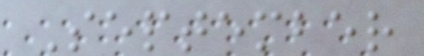September
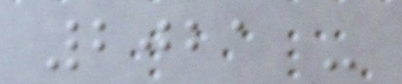2021 -
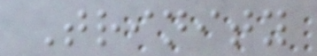Trinity
